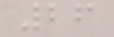26
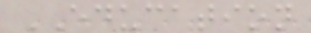EDUCATION
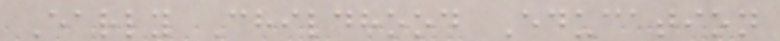Early Childhood Education
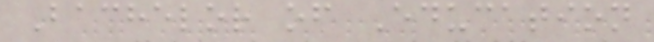Bachelor of Education
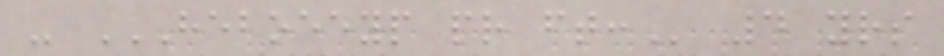- HEBOEEYP PR FT: 4 yrs
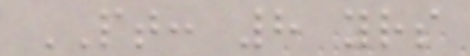PT: 8 yrs
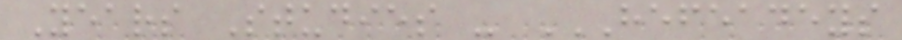Years Studies - HEFEADEYS
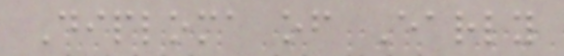Diploma of Early
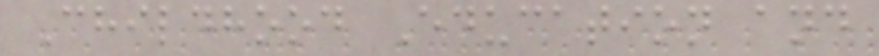Childhood Education and
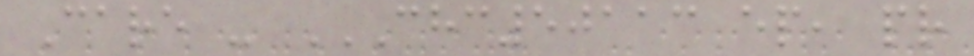Care - CHC50113 EP, PR
